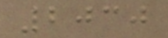2030
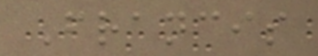Francis
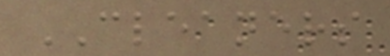CLEANERS
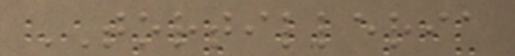TORTILLERIA
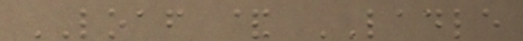LOAF & LADLE
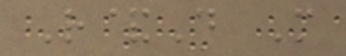R&D M
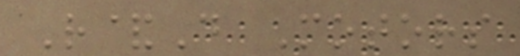R&D Motors
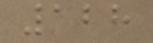128
